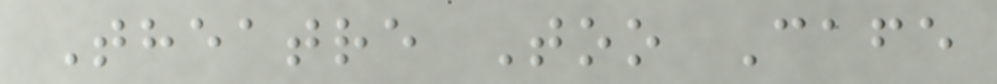Theatre Too Cafe
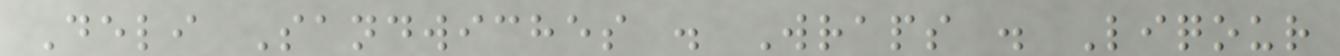Deli Sandwiches . Wraps . Liqour
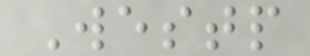Westp
